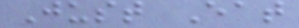Just Eat
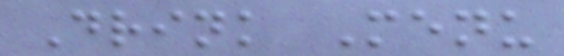Drink Menu
